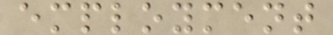employment
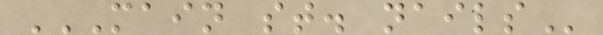MAIN ST. NAILS
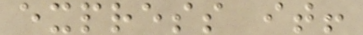express it!
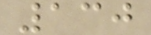130
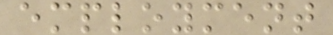employment
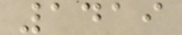1419
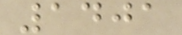1401
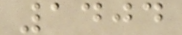1404
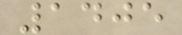1405
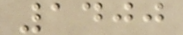1400
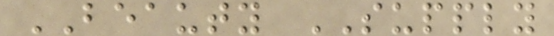BEAUTY SUPPLY
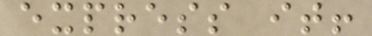express it!
